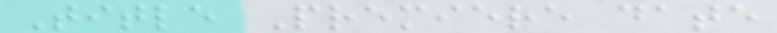Title Premiere date
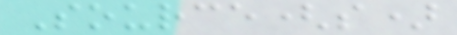Source(s)
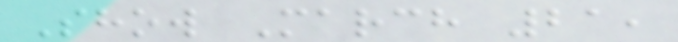Show March 21,
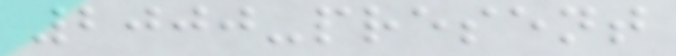2000-present
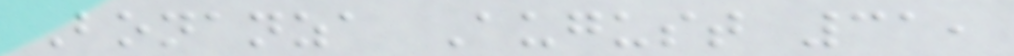Bonanza August 31,
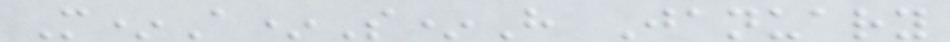M*A*S*H January
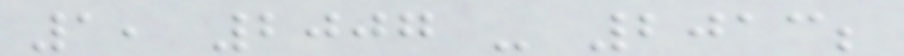1, 2007 - 2013;
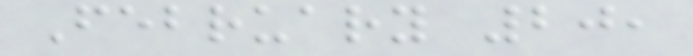February 20,
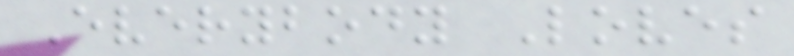Everybody Loves
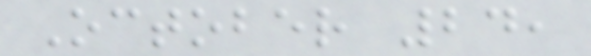October 24,
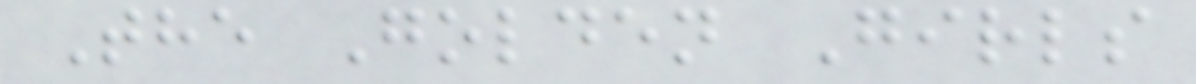The Golden Girls
